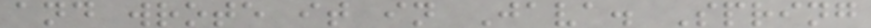and wrote it in Java. Spring
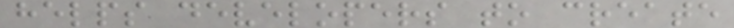helps developers to create
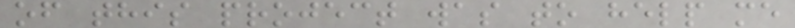of this project was to help me
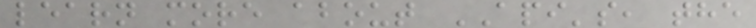learn more about API's, the
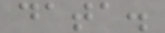data.
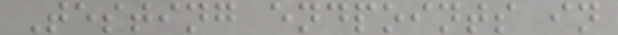Testing endpoints in
